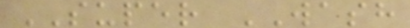SUPER WASH
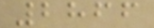2866
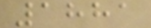1881
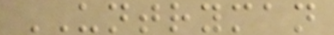UNTRYMAN
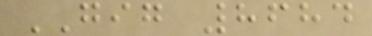GIG 8684
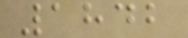1842
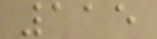115
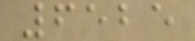6525
